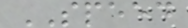SPEED
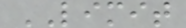LIMIT
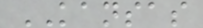KANSAS
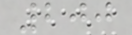200
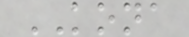KONA
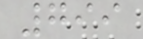799
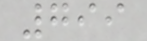799
